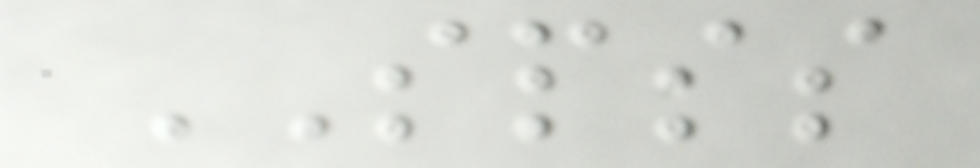SPSS
